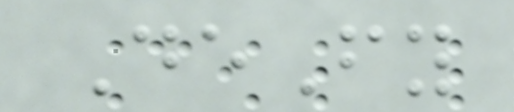DeFy
